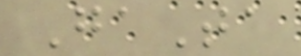GaTa
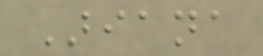Ariana
